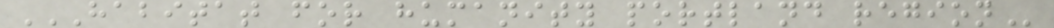HABITAT FOR HUMANITY PORTLAND REGION
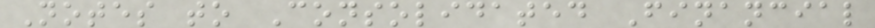Notes to Consolidated Financial
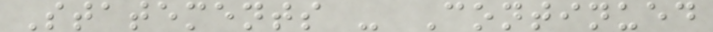Statements - Continued
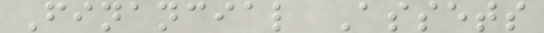Financial Assets
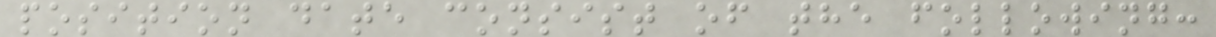position date consist of the following:
